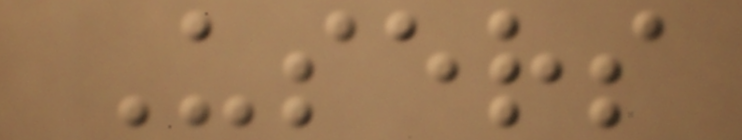Users
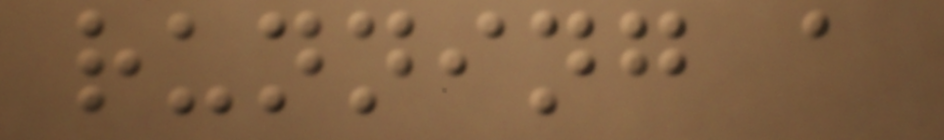running a
